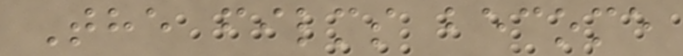The films become
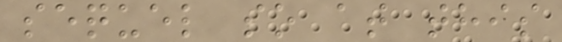sequel so at this
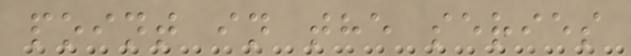point in the series
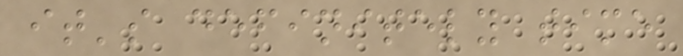it's definitely time
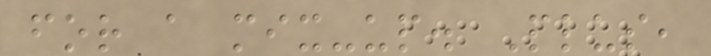for a mix-up. Plus,
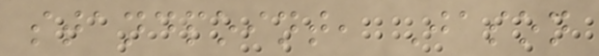standpoint, Jason
